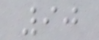90
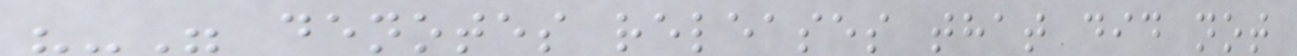"-" denotes releases that did not
